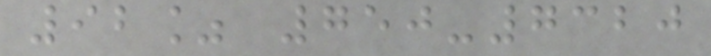92% 750-7320
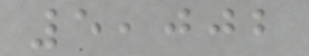5,002
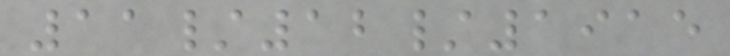11/12/1915
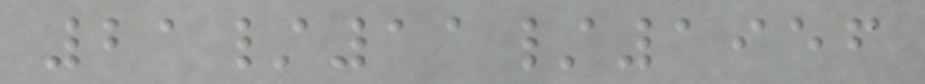21/11/1956
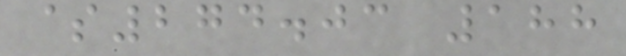$274.03 188
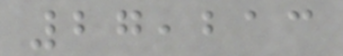27,213
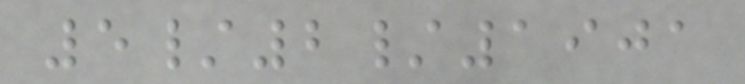5/2/1901
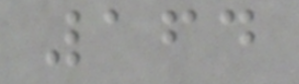164
